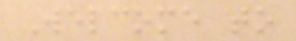Welcome to
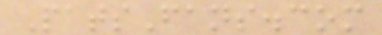PatsFans.com
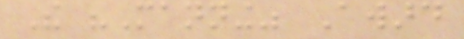The "Manning" Award
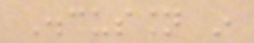Discussion in
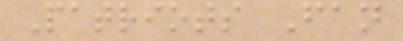Patriots Fan
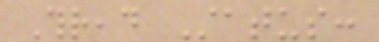Thread Status:
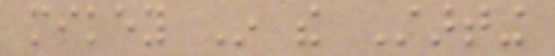mikey In the Starting
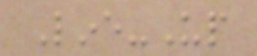Line-Up
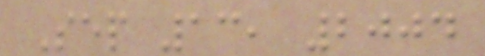Sep 13, 2004
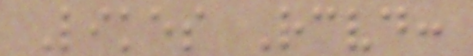Likes Received:
